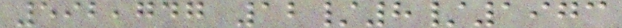592,747 12/8/1973
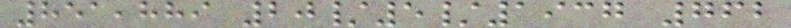851,889 20/5/1937 762
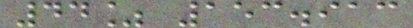44% 153.913
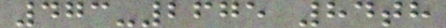473-2675 84th
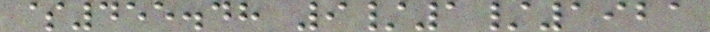$455.48 9/1/1921
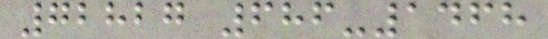72827 686-1468
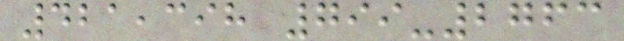421,398 799-2763
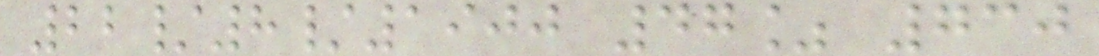22/8/1900 47% 730
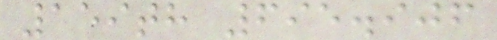159th 695.906
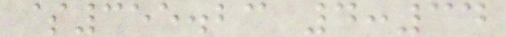$355.23 4:34
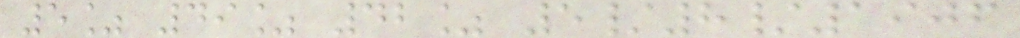5% 49% 42% 5/8/1906
